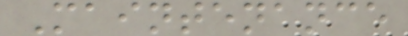Maintenance
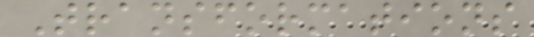Transformations
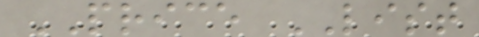PRICE LIST
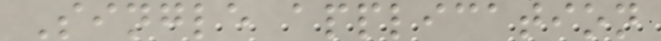Single application
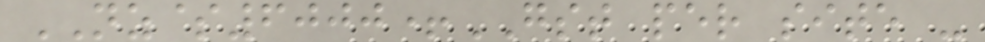NZ$6000+GST per site -
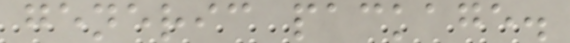generic package.
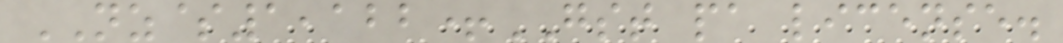NZ$1,122+GST pa license.
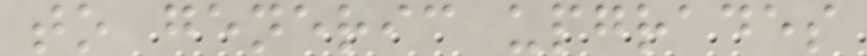to generic upgrades
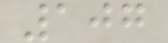107
